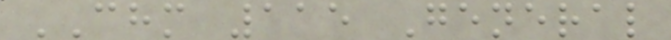CHM 115 General
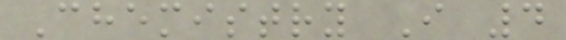Chemistry I 4
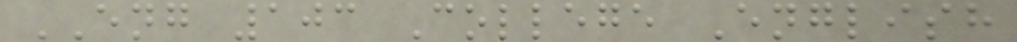ENG 103 College English
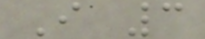I 3
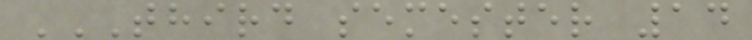THIRD SEMESTER 14
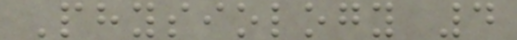Physiology 4
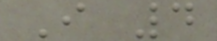I 4
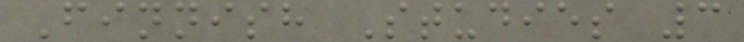Finnish Studies 3
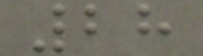28
